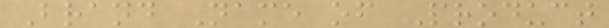Brand Name of Product
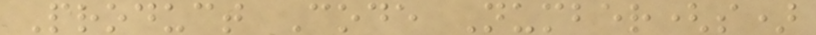Product Code Number(s)
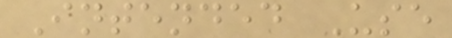Intended Use
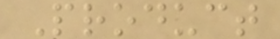Product
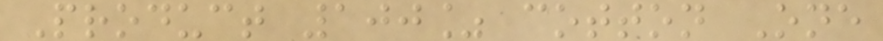Product 100% cotton One
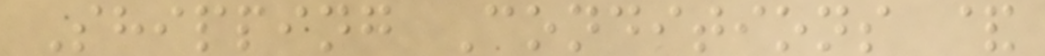Shipping Conditions &
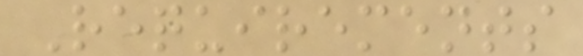Requirements
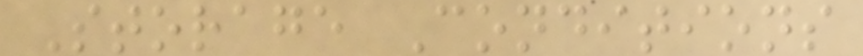Storage Conditions
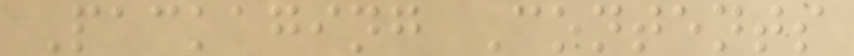Packaging Contents
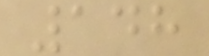148
